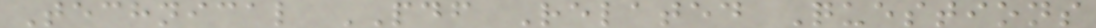Technical PDF Related Questions
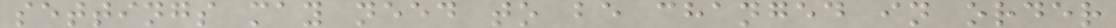settings may need to be changed in order
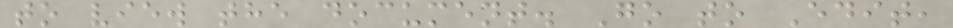to view the document. Go to Edit,
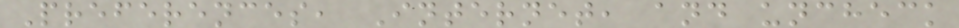Preferences, Internet, and uncheck
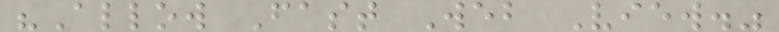"Allow Fast Web View."
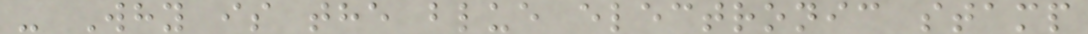- Why is the blue electronic stamp
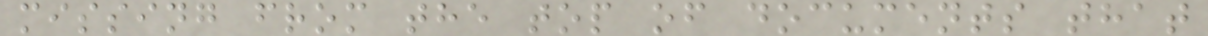missing from the top of documents that
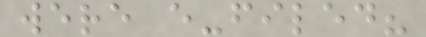were e-filed?
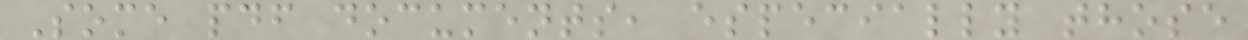Some pdf documents, especially those
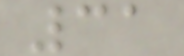31
